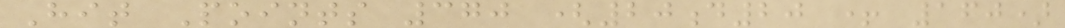Hit Points 370 (20d20 + 160)
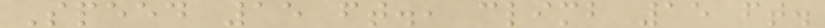Speed 15 ft., climb 15 ft.
